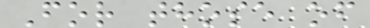For those of
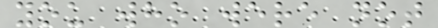you who were not
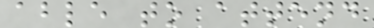able to attend
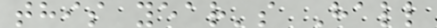this year's Hall
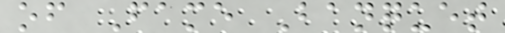of Fame Banquet
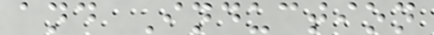and Induction
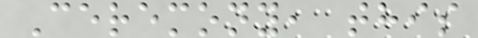Ceremony, this
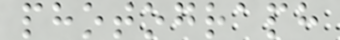photograph
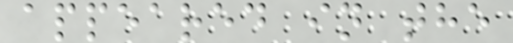appeared in the
